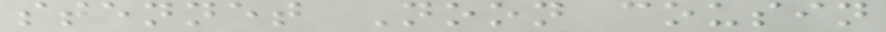stennet Noon cousin
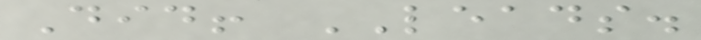Did! LEADS.
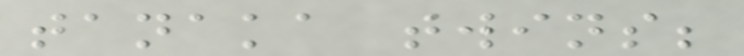tanaka twins;
